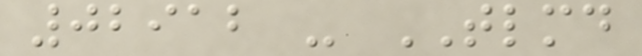02912 - TLMD
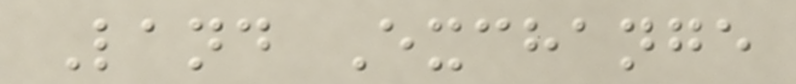Land Exchange
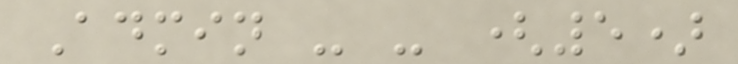Admin - - (5)
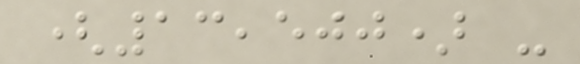(13,500) -
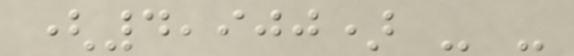(4,900) - -
